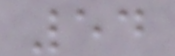54
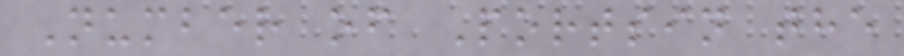Number of Portsin the
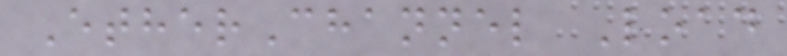EtherChannel Load
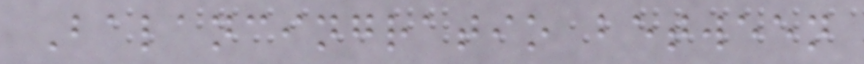Balancingratio between
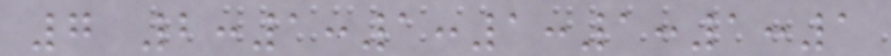7 2:1:1:1:1:1:1
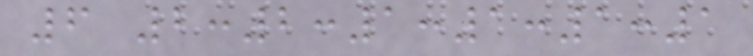6 2:2:1:1:1:1
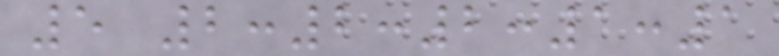5 2:2:2:1:1
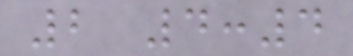2 4:4
